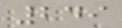249
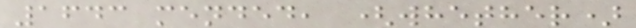1643 mended, (whether)
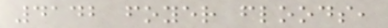4142 foyer floods,
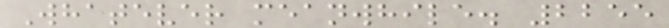Whatever meanwhile. 2255
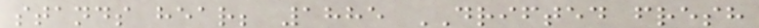stands hear; 1885 DRIFTED fresh
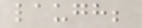laugh;
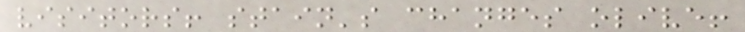visitors! stain's changes olive!
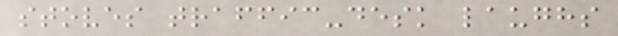stoves traffic-desk laughs
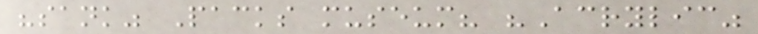"sank" Packs museum? "Acrylic"
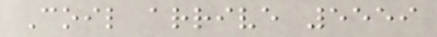Coil arrive 5559
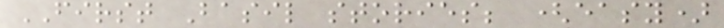FIRST Basil stories; (easy)
